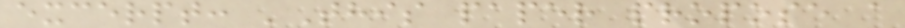excerpt: 'This paper propose a
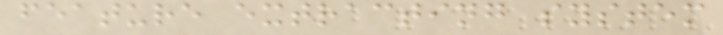feature extracting system
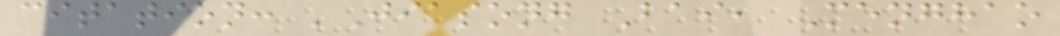citation: 'Jiasong Bai, Menghao
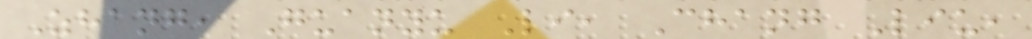Zhang, Guanyu Li, Chang Liu,
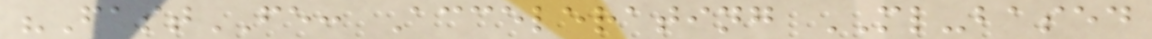"FastFE: Accelerating ML-based
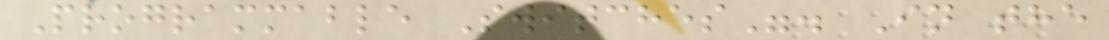Programmable Switches". In the
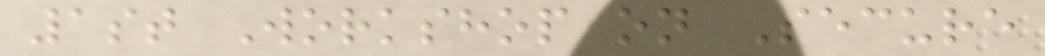1st Workshop on Secure
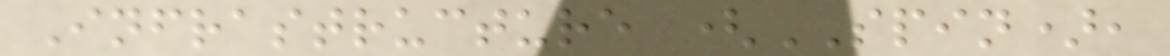Infrastructure (SPIN),
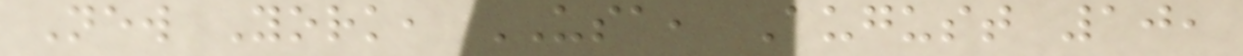New York, USA, August 10,
